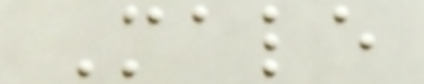Male
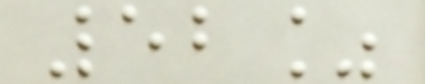52%
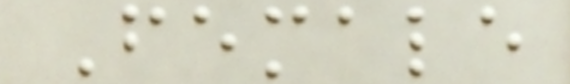Female
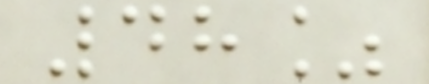48%
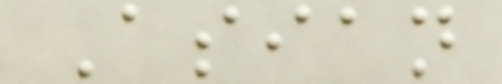Asian
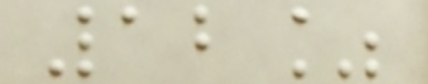12%
